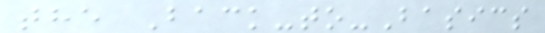the Back-to-Basics
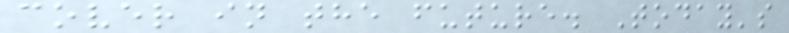cover in the future. Today's
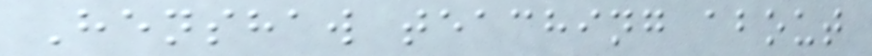Henshaw teaching about
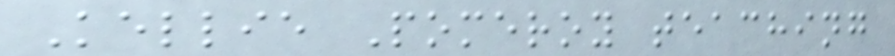Kellie Pomeroy teaching
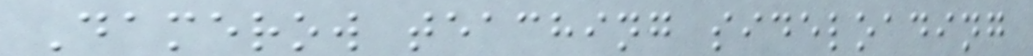Damerow teaching sideloading
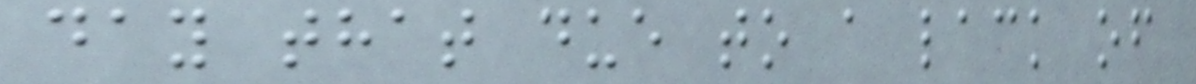day that due to a lack of
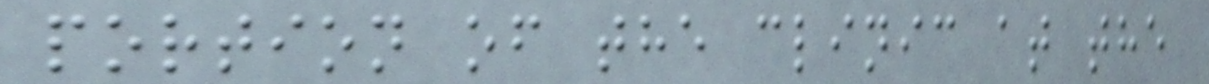portion of the clinic at the
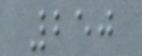250
